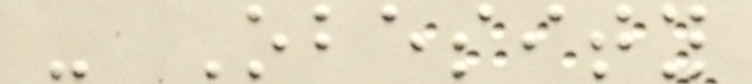- Obesity
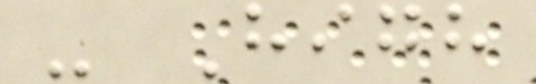- High
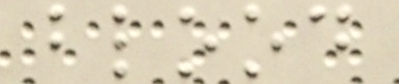blood
